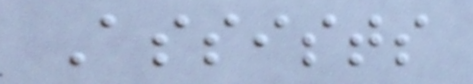Assists
